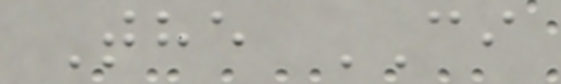The CI
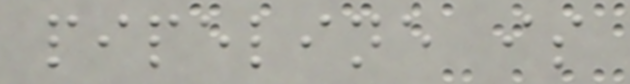pipeline is
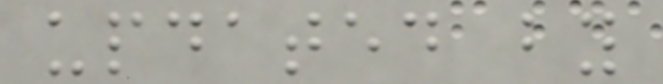updated by
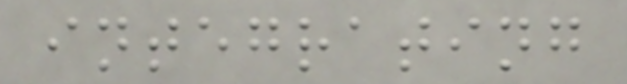integrating
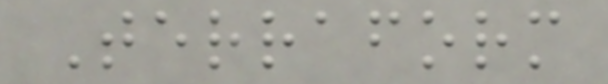Terraform
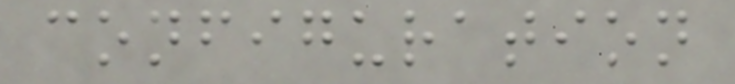configuration
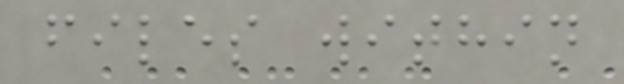files within
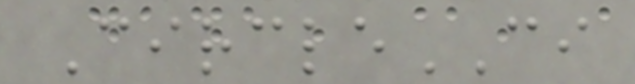CircleCI
